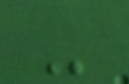-
